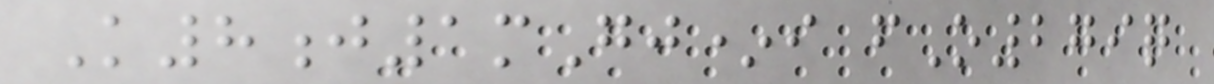K8j1mGj*i fO279q
